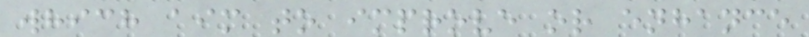which aim to improve or enhance
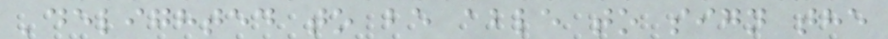'delighted to be able to sign the
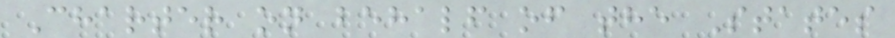Charter on behalf of the States
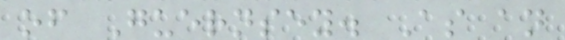of Guernsey. As an
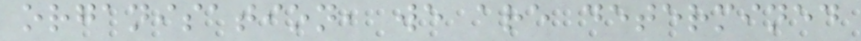organisation, we are determined
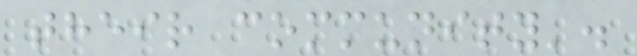their community'.
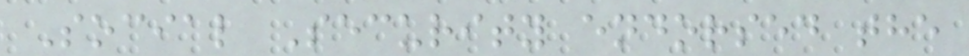Social Security endorsed the
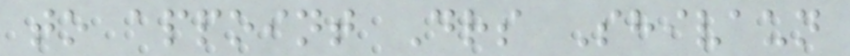to appoint Drs Shivaun
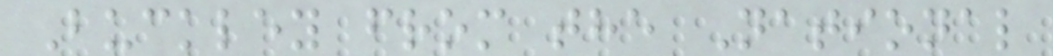Buckley from the National
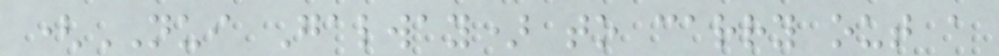(NUI Galway) to carry out a
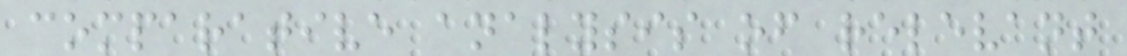comparative analysis of relevant
